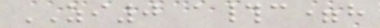ZI0 a#c=h
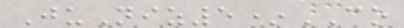JuNiz5*CO
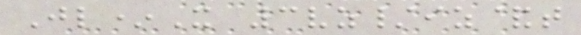Jl*X 3vz/iz&t
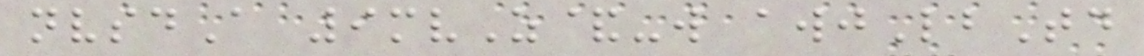nvsdA 9mvZ&-w awjLbTd
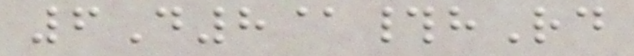6D8@#hRd
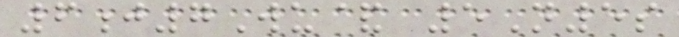6j7Wu& 5N5s
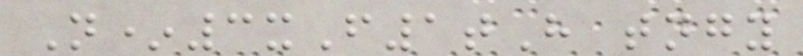N*3xF1tH tngy
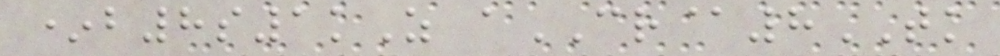*b8s1kZ aCR@8TK
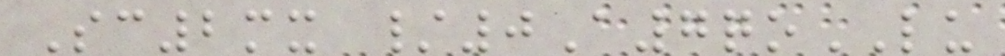Sc2mx /0A7qoLU
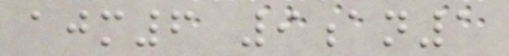ajm6 9an1
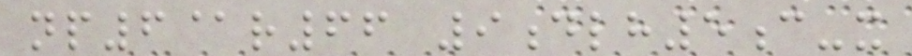np6@r66 9dlh5c-x
